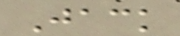Jack
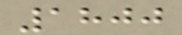1800
